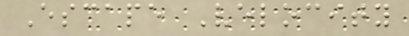Escape Velocity
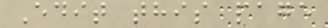Edit this page
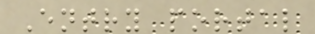Entry portal
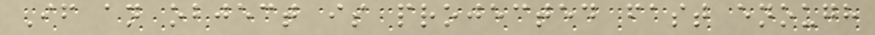If an object is projected fast enough
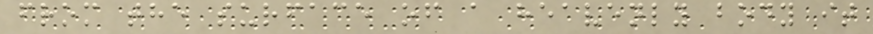from the surface of a heavenly body it
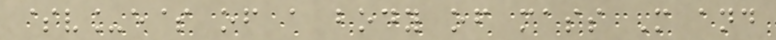$v_e$ of a body of mass M and
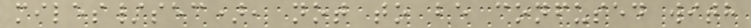miles/sec), not to be confused with
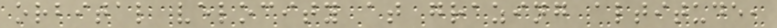orbital velocity at grazing altitude,
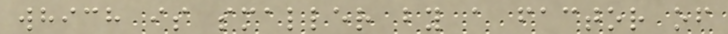which is smaller by a factor of
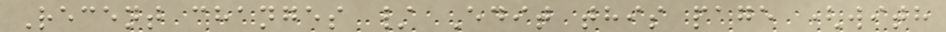Recent changes / Edit this page (with
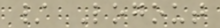/ Logout
